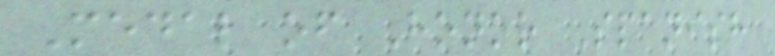Medal of Honor Spanish
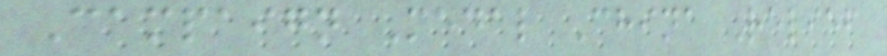Campaign Medal China Relief
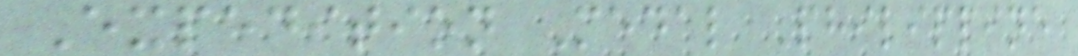Expedition Medal Philippine
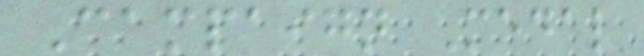Campaign Medal
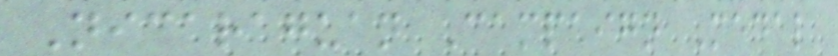Nicaraguan Campaign Medal
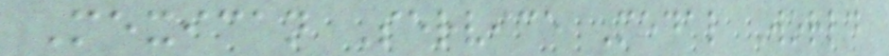Mexican Service Medal World
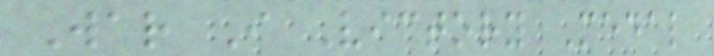War I Victory Medal
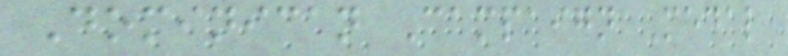Dominican Campaign Medal
